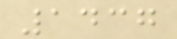1437
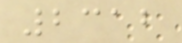2312
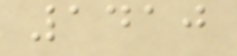1410
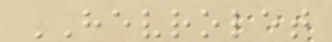HEVROLET
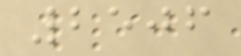2506
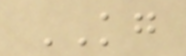KG
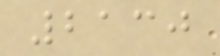2130
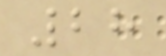28
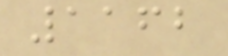1162
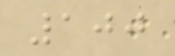100
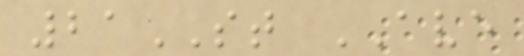21ST AVE
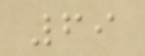69
